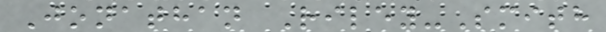Jonathan Riley-Smith
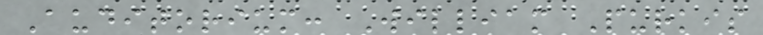Auditorium: William Purkis
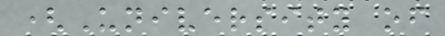(University of
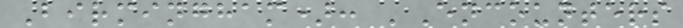Birmingham): 'Encounters
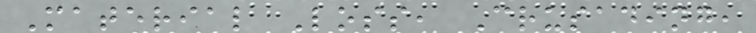Material Loss, Crusading,
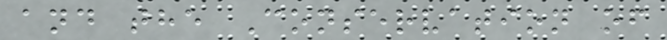and the Conservation of
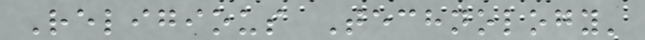Religious Technology'
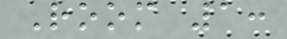Room 1:
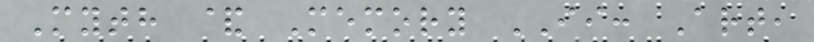Myth & Memory II: Art,
